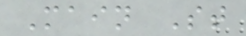Main St
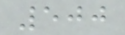500
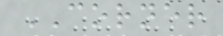CORNER
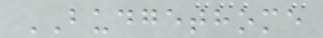BUDGETHOME
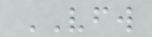VFW
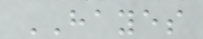HAYES
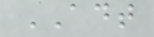ADT
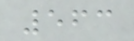563
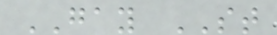GAY ST
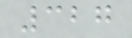327
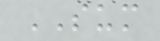SUM
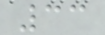33
